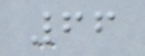66
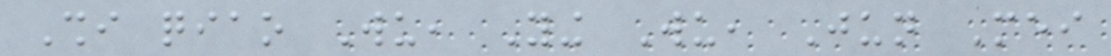Shi qiao Wu, Ying Wu, Jun Mei
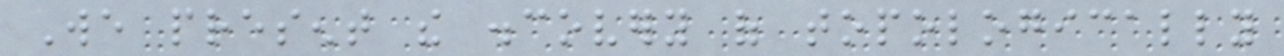We present the discovery of topologically
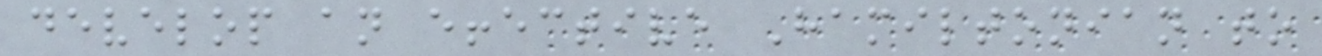develop an effective Hamiltonian to
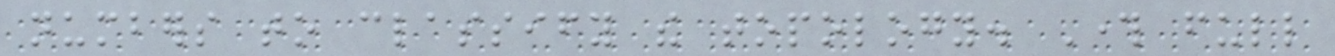numbers to classify the topology. Through full
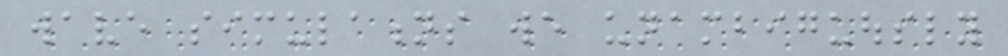wave simulations we unambiguously
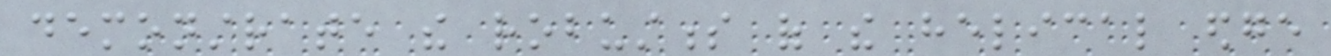demonstrate the robustness of the helical edge
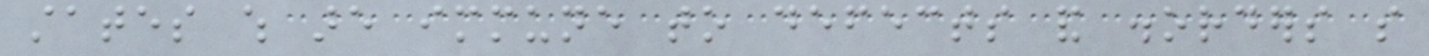states which are immune to defects and disorders so
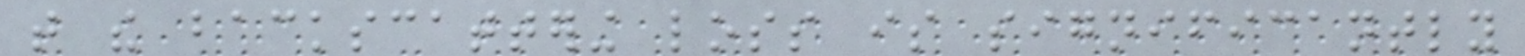that the backscattering loss is significantly
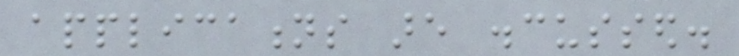applications are discussed.
